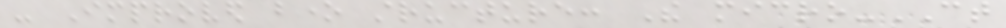- Improved bone structure: The micro-CT
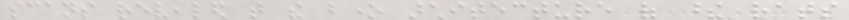scans revealed that the bone architecture of these rats
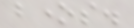bones.
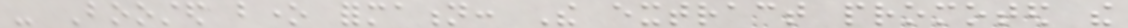- Boosted bone formation: The extract promoted the
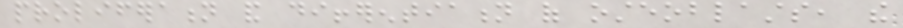proliferation and differentiation of osteoblasts, the
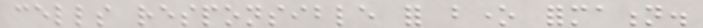cells responsible for bone formation.
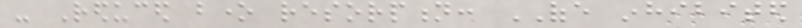- Reduced bone resorption: OFE inhibited
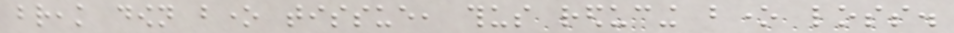break down bone tissue, thus reducing bone loss.
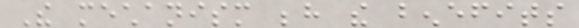The mechanism behind the benefits
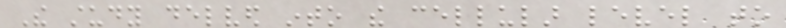The study delved into the cellular level to
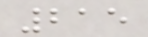215
